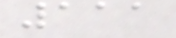111
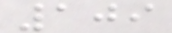109
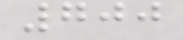700
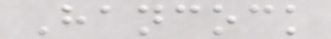Hancock
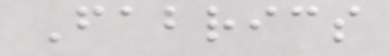Fabrics
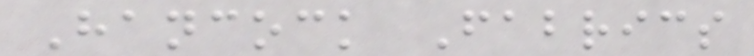Hancock Fabrics
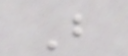B
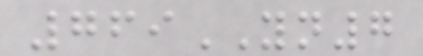769YN7
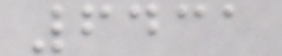6431
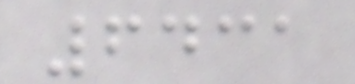6431
